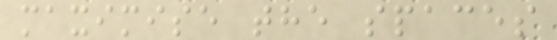maximise the spaces
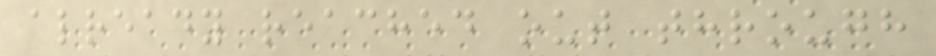already reached out through
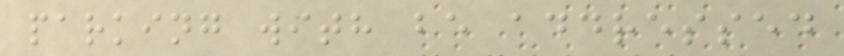parking with be addressed
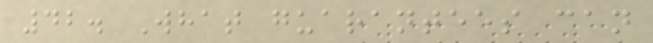42. What guarantees can
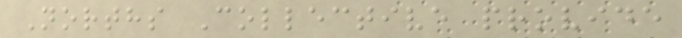Norths Collective provide
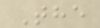The
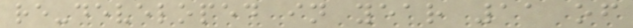re-developed in year 11 of
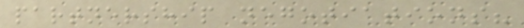partnership negotiations?
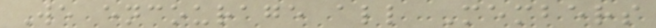We encourage all Members
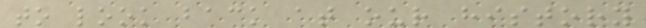to look back at our history
